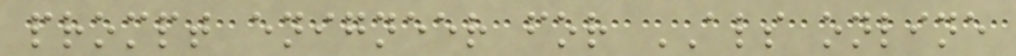prompt enigneer for ALS online
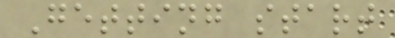Getting start
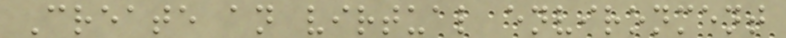Create an virtual environment
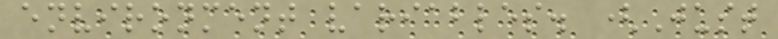environment variables. (Just
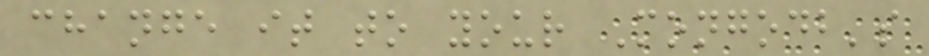change it to your Mongodb's
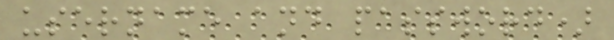username and password)
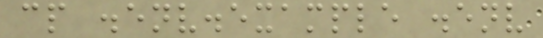cp .env.example .env
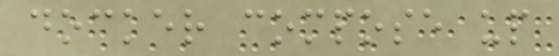docker compose up
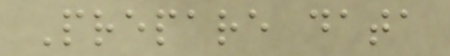Prepare data
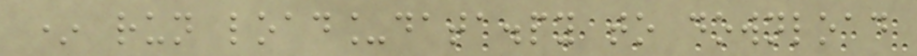* run load_data.py to download
